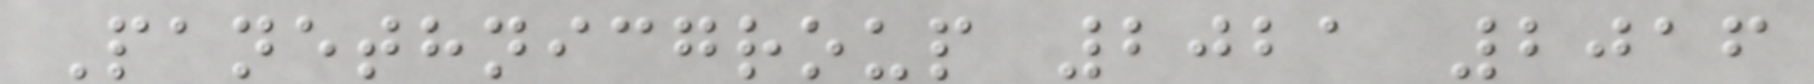Panethnicgroup 2021 2016
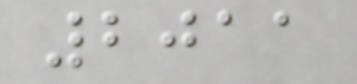2011
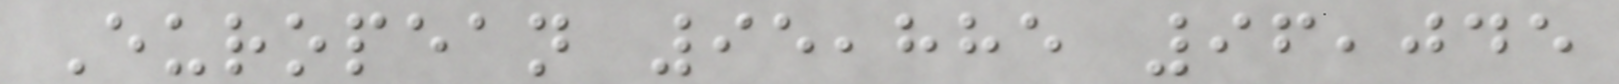European 95,885 96,045
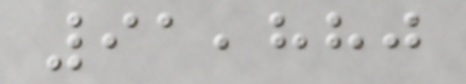91,880
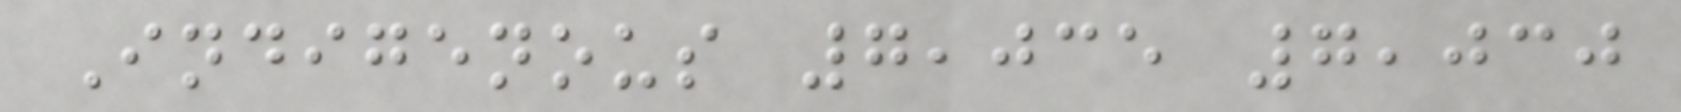Indigenous 7,035 7,030
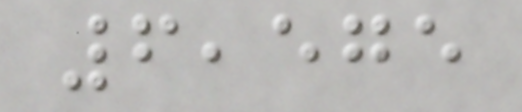6,575
